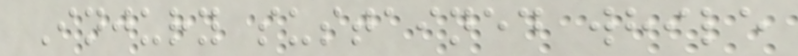Injury sustained while
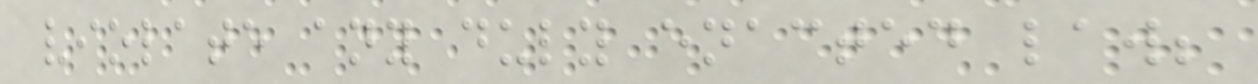violate any duly enacted law;
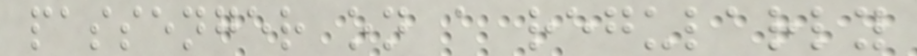passenger on a regularly
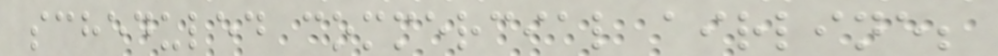scheduled commercial airline;
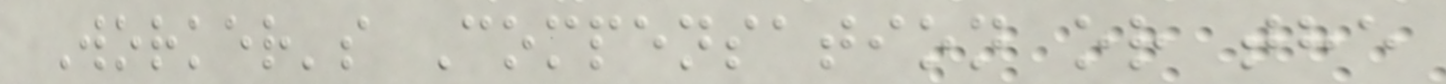Worker's Compensation or the
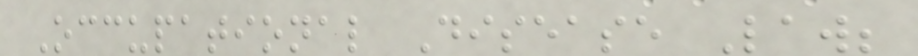Occupational Disease Law;
